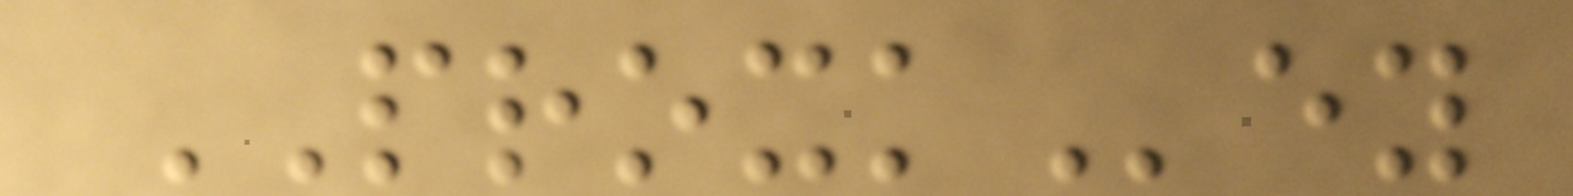PROXKey
